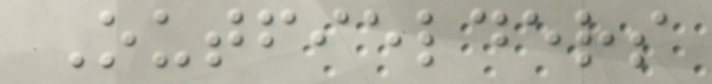Outfielders
